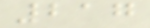217
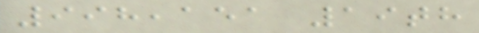998,151 19th
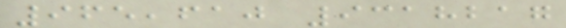965,610 9318217
